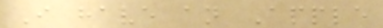I have an Apple
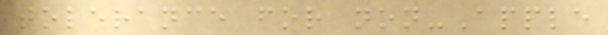tolerance for non-Apple
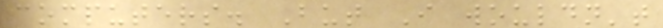computers. But I wouldn't
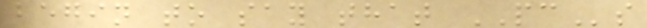begin to say that PCs
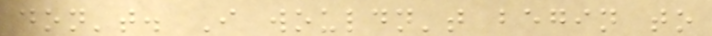don't. I wouldn't begin to
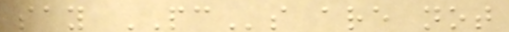say PCs are not
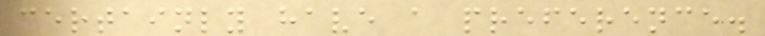certainly have a preference.
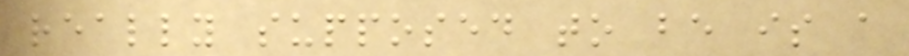really supposed to be is a
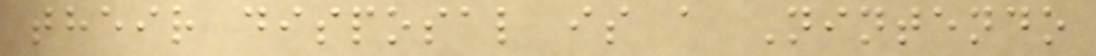their disposal is a Nintendo
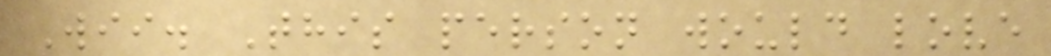Wii. This person would love
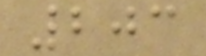203
